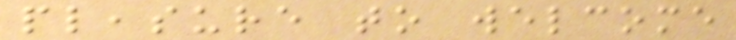pleasure to welcome
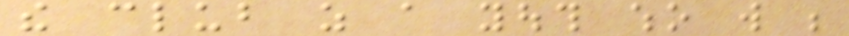the club as a youth who will be
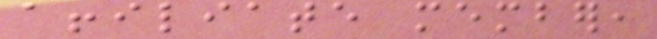affiliate member,
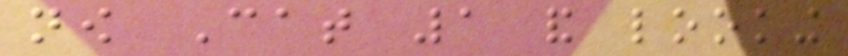now Cat 1 and looking
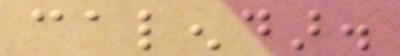calendar.
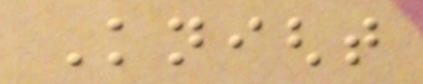Knight
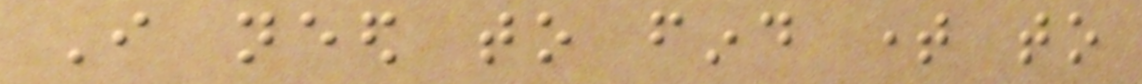I need to find time to
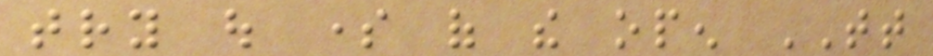try out some of the open TT
